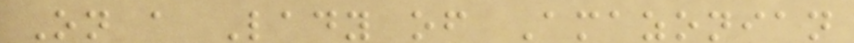On a Lady of Amazonian
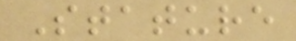Stature
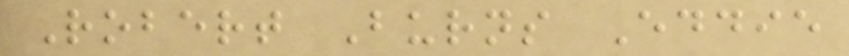Robert Burns Eddie
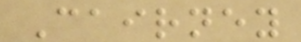Cairney
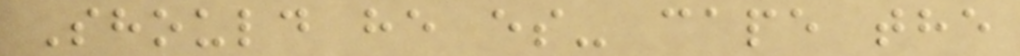Should he es- cape the
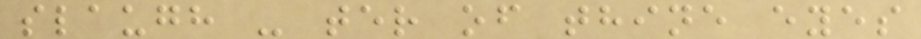slaugh - ter of thine eyes
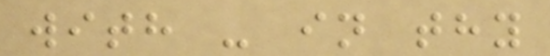with - in thy
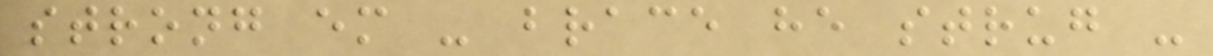strong em - brace he strug -
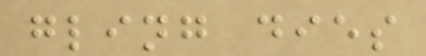gling dies
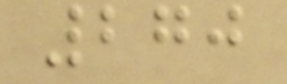270
